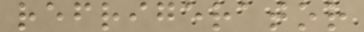refrigerator
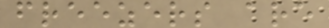freezers are
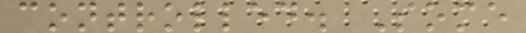controlled. Some
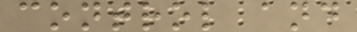control and
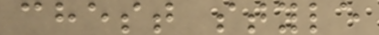chest style
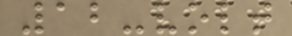12-volt
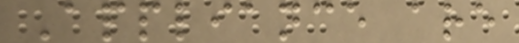Appliance are
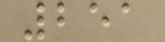251
